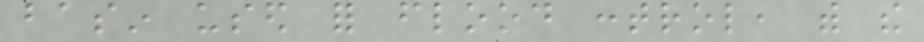basin used for flood control, with the
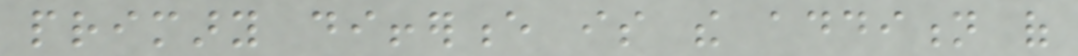primary difference is the addition of
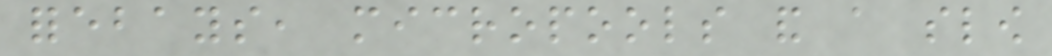forebays, micropools and a slow
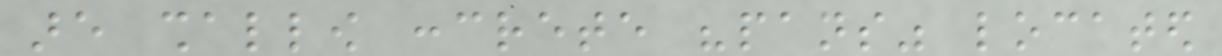are shallow concrete "pans" located
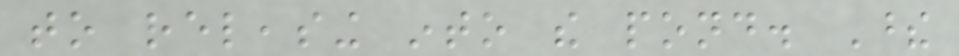to releasing into the pond. These
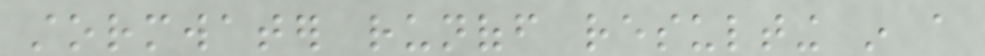stormwater runoff resulting in a
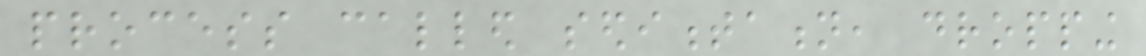process called sedimentation, dropping
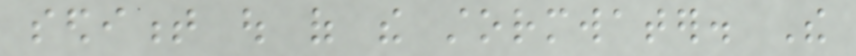sediment out of the stormwater. The
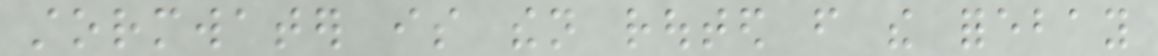stormwater is then routed from the forebay
